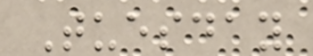Tuesday
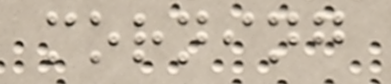morning
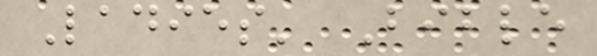Ladies' Bible
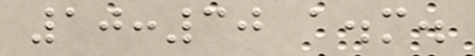10:30 a.m.
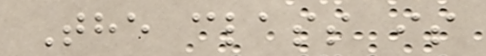The class is
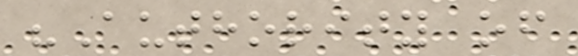"Authority of
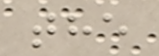the
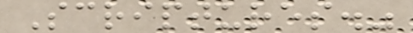Scriptures."
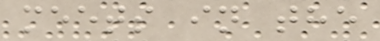meets in the
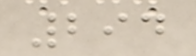294
